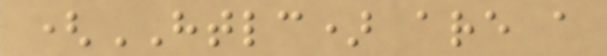(HTLC) are a
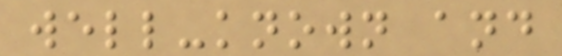well-known and
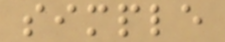simple
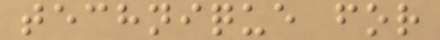technique for
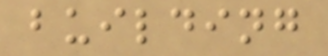building
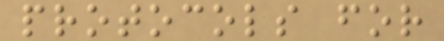protocols for
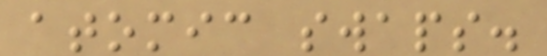atomic swaps.
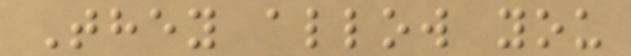They allow you
